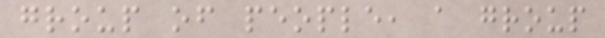group of people, a group
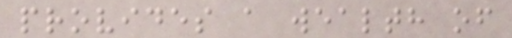provides a wealth of
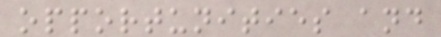opportunities and
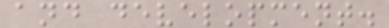and development.
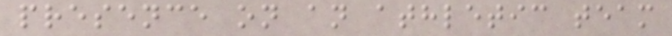presence on an athletic team
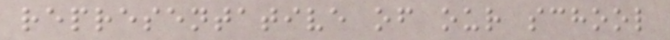representative of our school
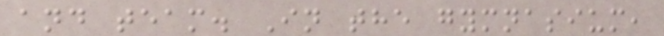and team. In the gymnasium,
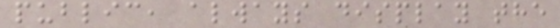public, always display the
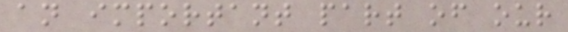an important part of our
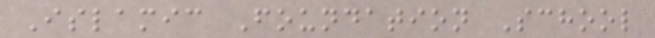Islamic Foundation School
